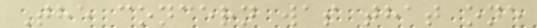The concern was that one
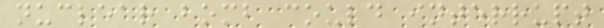nuclear bomb could interrupt
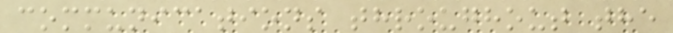communications throughout the
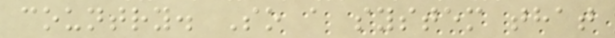country. So a system that
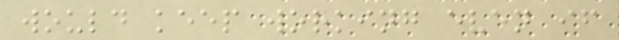would keep working even if
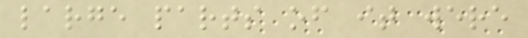large parts of it were
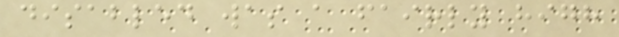disabled was a fairly high
